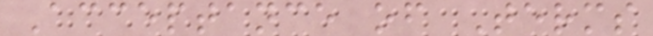Acceptance of Terms
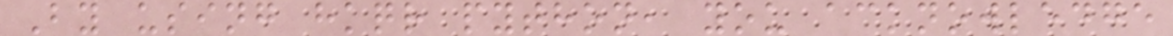By using hkqr python, you acknowledge
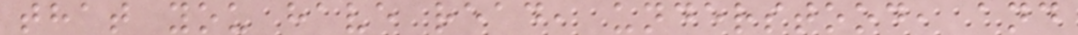that you have read, understood, and
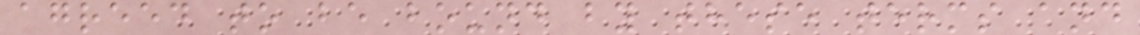agreed to be bound by these terms and
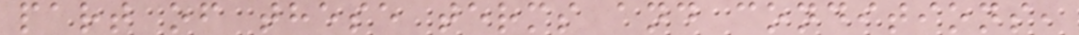part of these terms and conditions,
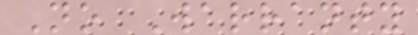No Warranty
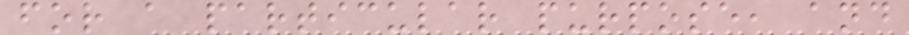for a particular purpose, and
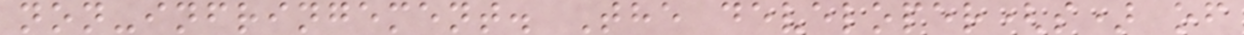non-infringement. The developer(s) of
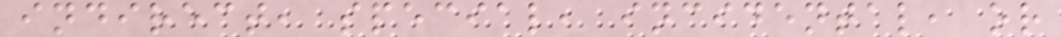indirect, special, incidental, or
